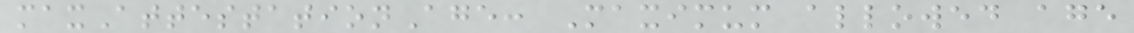maxAttestationAge: Maximum allowed age
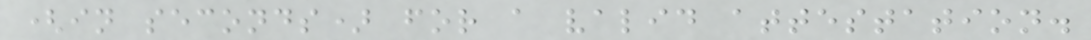(in seconds) for a valid attestation.
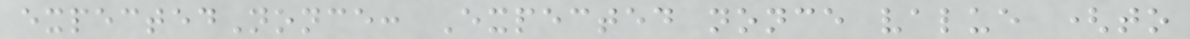expectedNonce: Expected nonce value (to
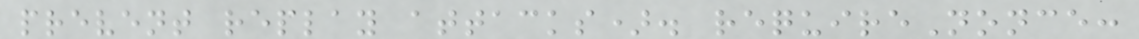prevent replay attacks). requireNonce:
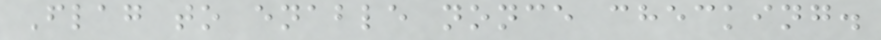Flag to enable nonce checking.
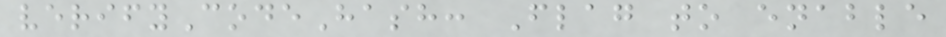verifyCodeHash: Flag to enable
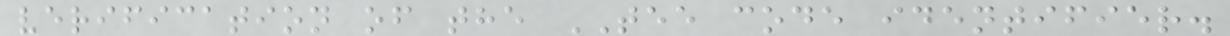verification of the TEE code identifier.
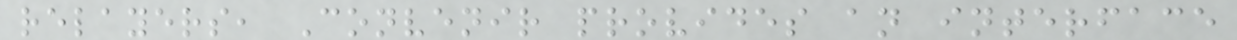relayers, Convenir provides an interface
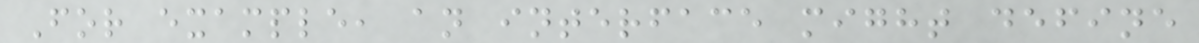For example, an interface might define
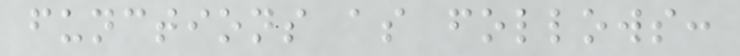functions as follows:
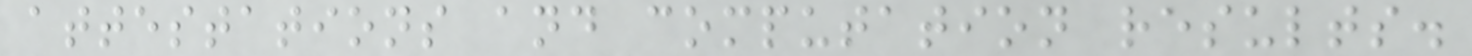attestations and computation results.
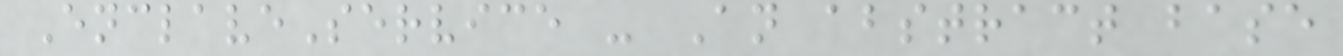EnclaveService - An abstract base
